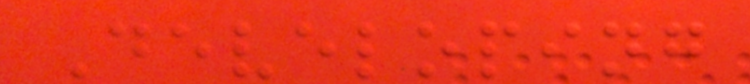Developing
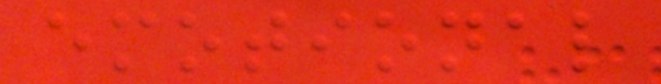emotional
